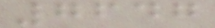7647
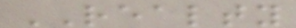REALTY
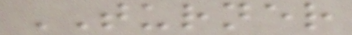TURNER
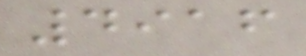4916
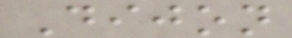Dijon
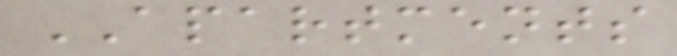APARTMENTS
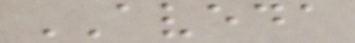AVEDA
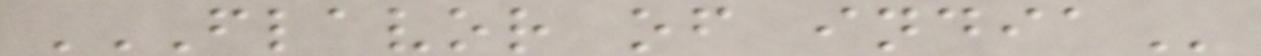FLAVOR OF INDIA
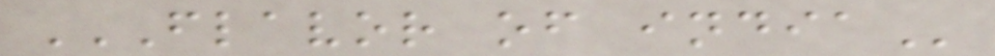FLAVOR OF INDIA
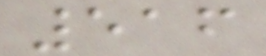516
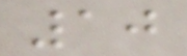10
